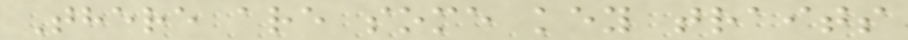There are some key traits
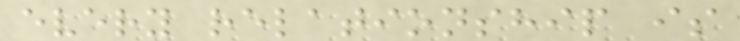every relationship is
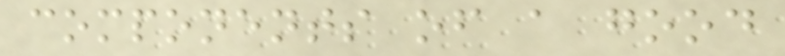components of a good
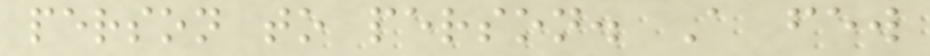person to person. A few
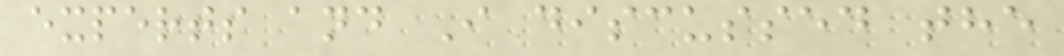experts and I discussed the
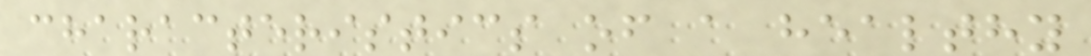characteristics of a healthy
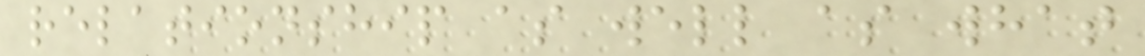relationship as well as what
